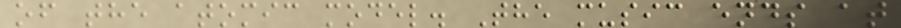of the atomic model. The music ends at
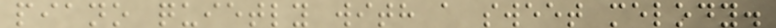piano quietly with a sweet melody.
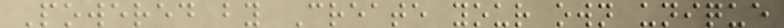Powered by Create your own unique
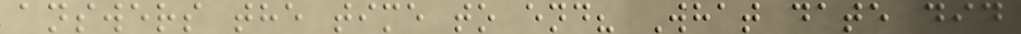answers the time to end? What date did
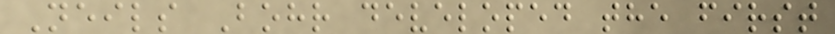Neils Bohr developed the first
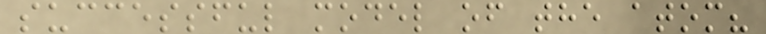successful model of the atom?
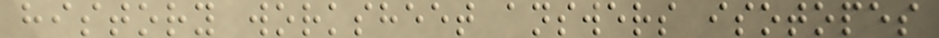history worksheet answers isotopes
